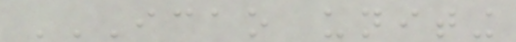ICAO UNITING
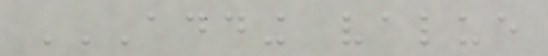ADDING VALUE
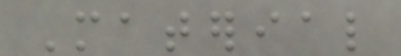Material
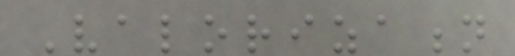Valorization
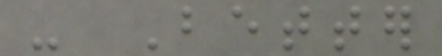- Better
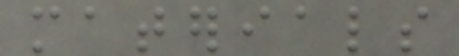materials
